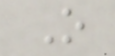O
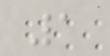1
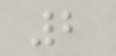2
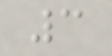3
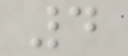4
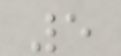5
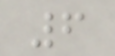6
